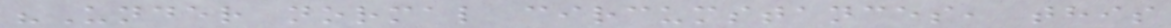"Under normal circumstances, this
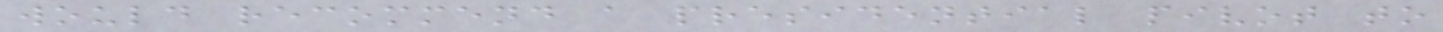would recommend a presidential pivot to
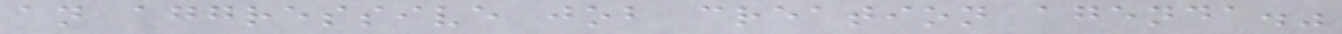an aggressive job creation agenda."
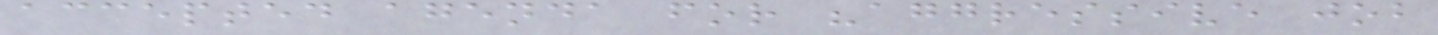accepted agenda for "aggressive job
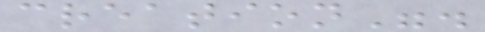creation".
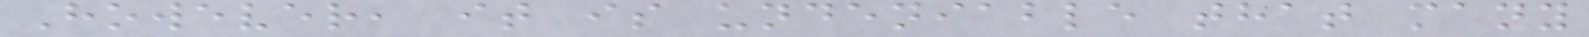However, it is undeniable that many
